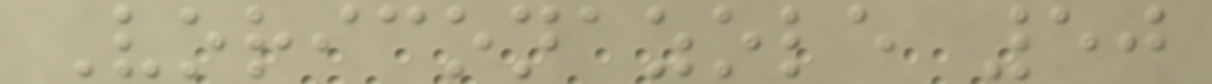Voriconazole 50
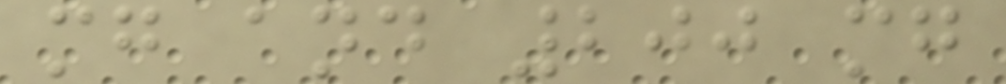mg and 200 mg
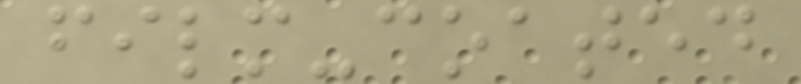film-coated
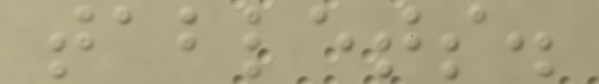tablets.
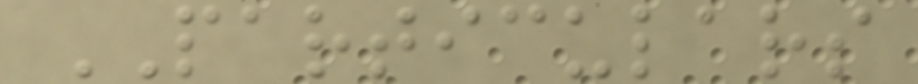PARTICULARS
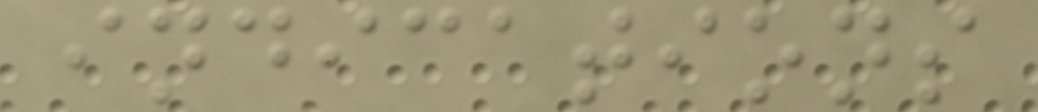indications
